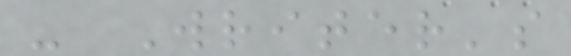- Writer's
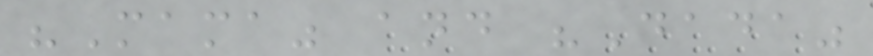"Mama" and "Dada"
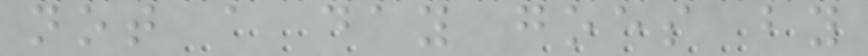not a day goes by
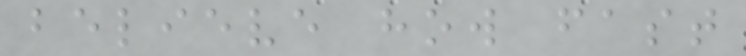believe how fast
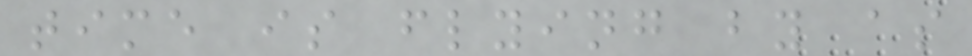time is flying by as
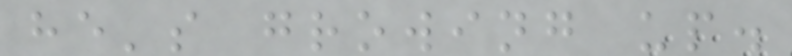he's growing up.
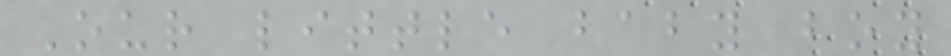Our little baby boy
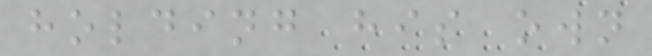holding his own
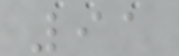91
